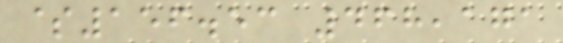$156.53 468,171
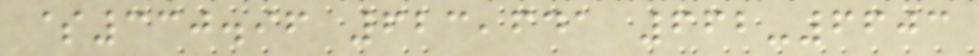$330.96 623,641 662-6603
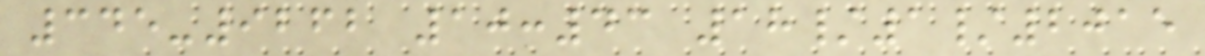345-9262 10:43 18/1/2015
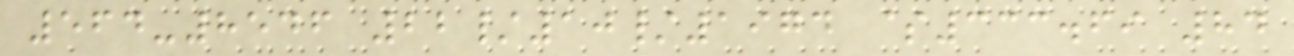564-8546 22/10/1974 $333.69 84
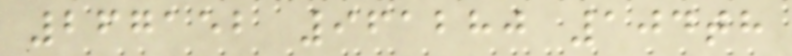267152 961280 104th
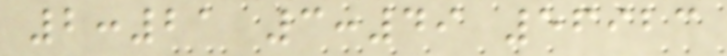2:21 3:49 56923
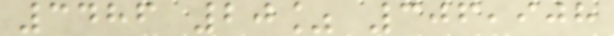3486 20% 306,908
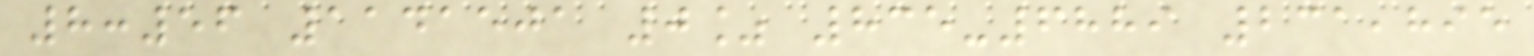8:56 1141501 0% 835-6889 231,895
